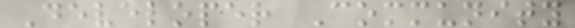Developer Community
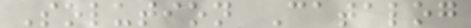Solution Catalog
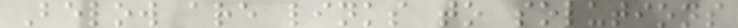Below are links to solutions
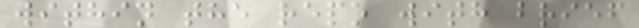within the repo with brief
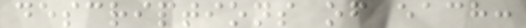descriptions of each:
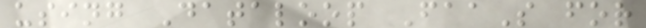using Dataloop FaaS for
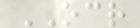OCR
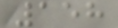158
